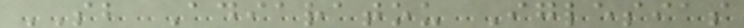SB Adiaratou Iglesias
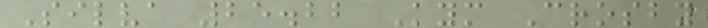Silva 25.22 Kym Crosby
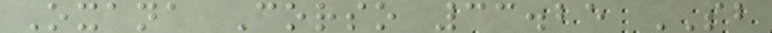Oxana Corso 33.25 SB
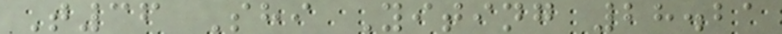T36 Shi Yiting 28.21
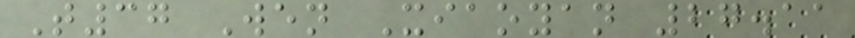T37 Wen Xiaoyan 27.11
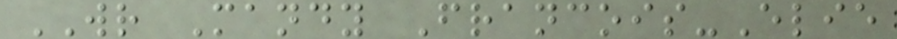WR Mandy Francois-Elie
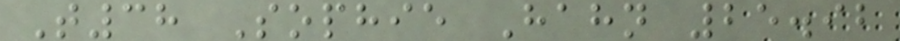T38 Sophie Hahn 25.92
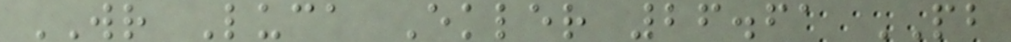WR Luca Ekler 26.61 PB
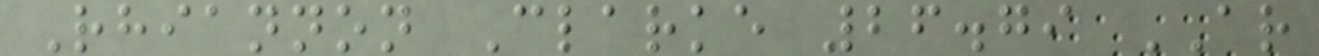Rhiannon Clarke 26.79 AR
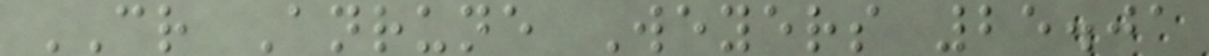CR Anrune Weyers 25.01
